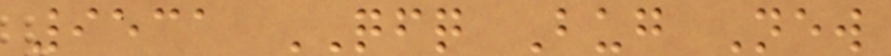9531 QFQ Bug New
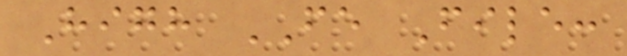High FE File:
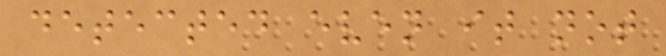detected even it not
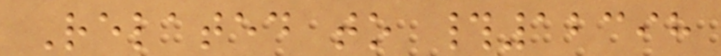Related to #12398
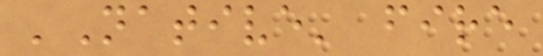'Native' fire
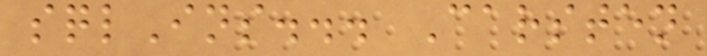sqlIns... Carsten
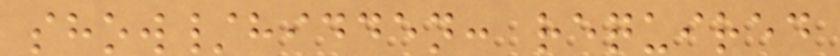show/hidden: required
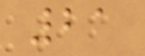21
